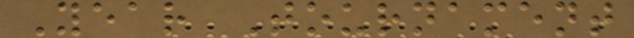Year Tournament
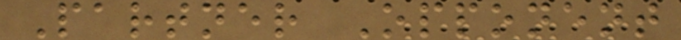Partner Opponent
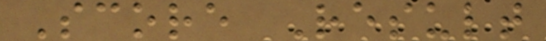Score Result
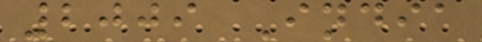2009 India
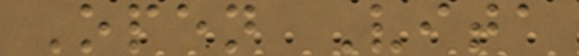Open Vita
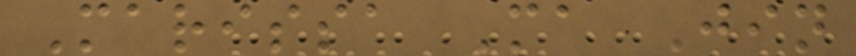Marissa Ma Jin
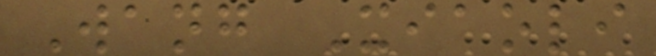Wang Xiaoli
